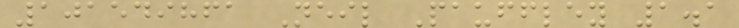101549861 Neil Pauffley 1.1
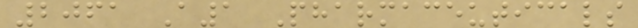2061 A1 Pharmaceuticals
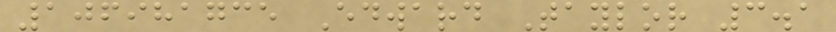106981735 Edward Taylor 3.1
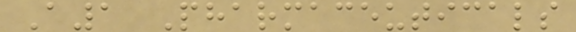A1 Pharmaceuticals
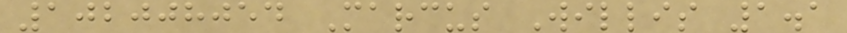102008054 Marcus Willis 1.1
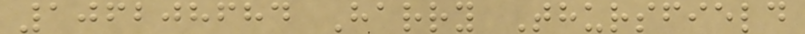106208684 Harry Thursfield
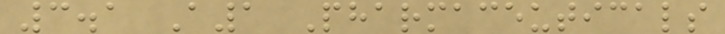3.1 A1 Pharmaceuticals
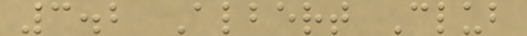3.2 Albert Club
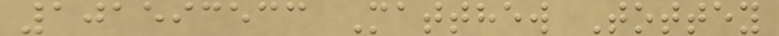101593533 Matthew Tottey
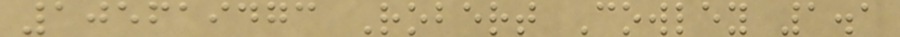105619473 Robert Cowley 1.1
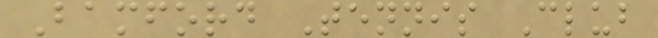Bamford Tennis Club
